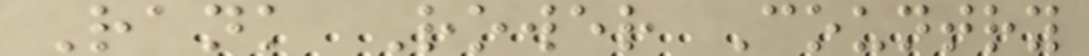Rank Rower Country
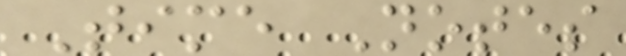Time Notes
